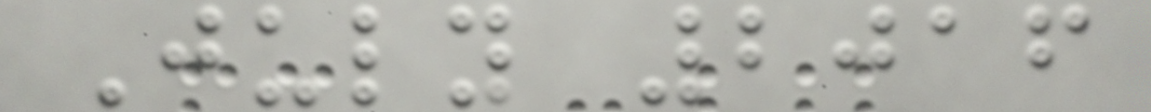July 2016
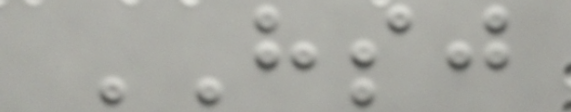HSJ
